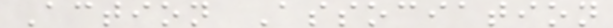Action Association
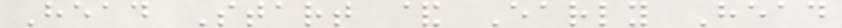Head Start & Early Head
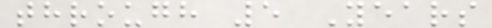through 5 Years
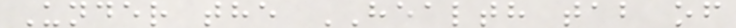Under the HEALTH tab of
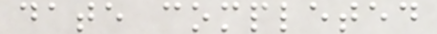date completed
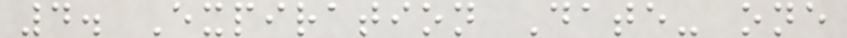4. Expiration Date- one
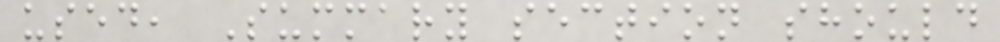used, Summary section should
